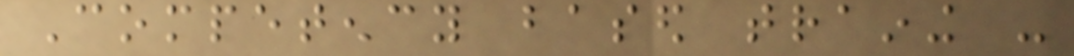Competency based training -
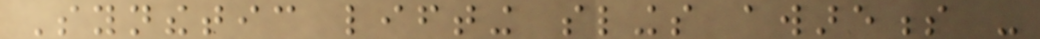Synthetic lifting slings awareness -
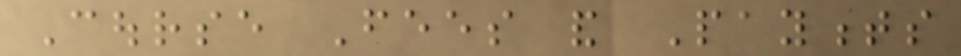Course Fees and Payments
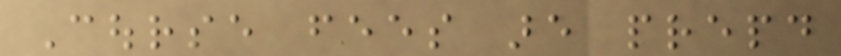Course fees are prepaid
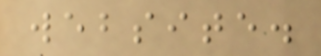website.
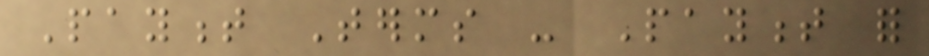Payment Terms - Payment for
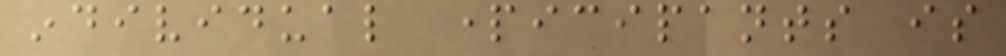individual participants is
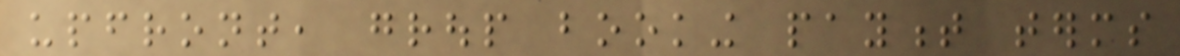upfront, group booking payment terms
